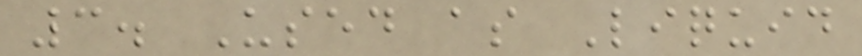3. Used as Liquid
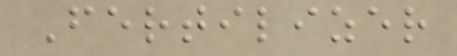Fertilizer
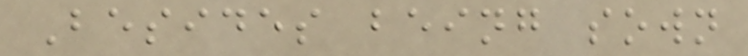Besides being sown
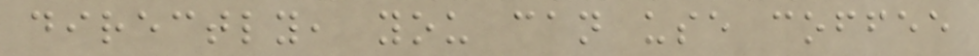directly, you can use coffee
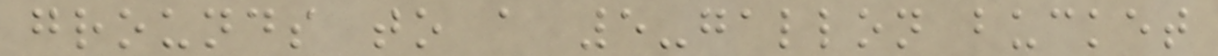grounds to a 5-gallon bucket
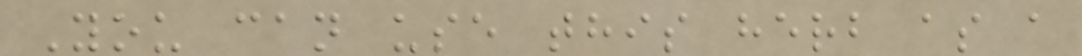You can use this herb as a
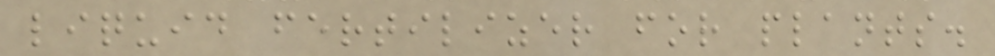liquid fertilizer for plants.
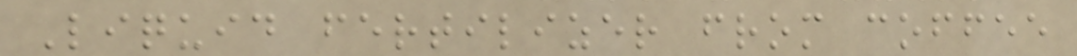Liquid fertilizer from coffee
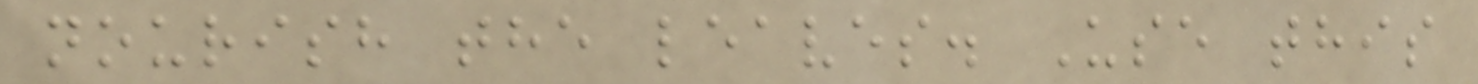nourish the leaves. Use this
